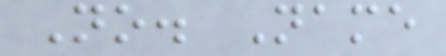No. Name
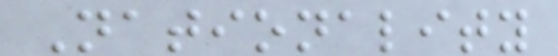Nationality
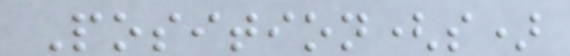Position(s)
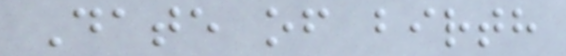Date of birth
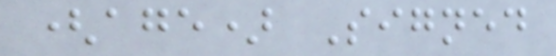(age) Signed
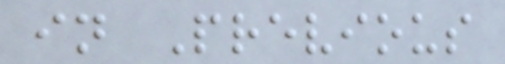in Previous
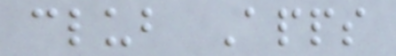club Apps
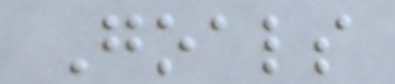Goals
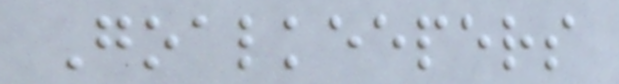Goalkeepers
